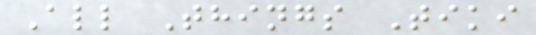All Things Tiki
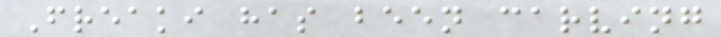Freaki has been carving
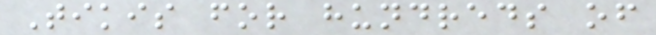Tikis for hundreds of
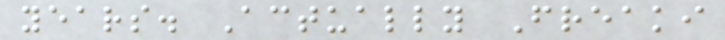years. Actually Freaki
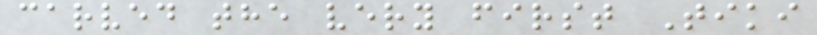carved the very first Tiki
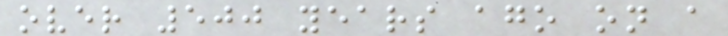over 500 years ago on a
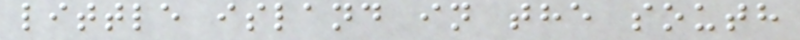little island in the south
